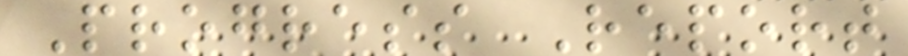Progress Report
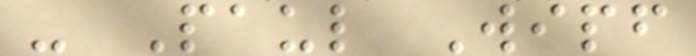- Paul Wipf
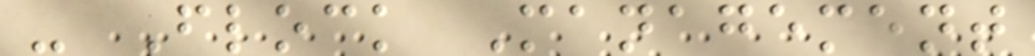- Flock Management
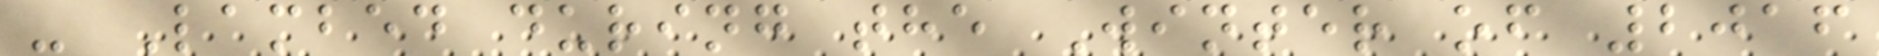- Lambed during the Winter of 2016
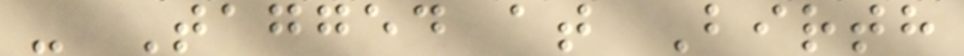- Tagged at Birth
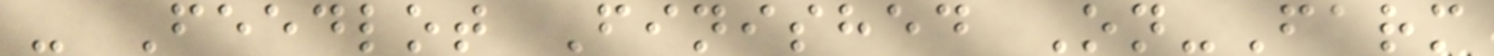- Feedlot Finished On-Farm
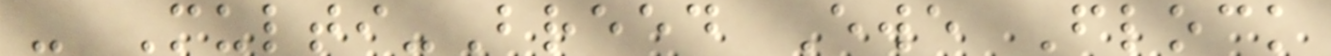- Multi-Breed Ewe Flock
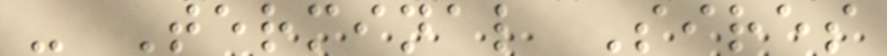- Terminal Sires
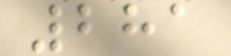281
